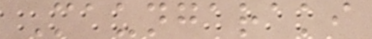Maungaraki
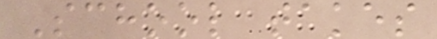School takes
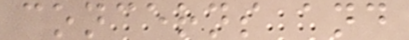concerns and
